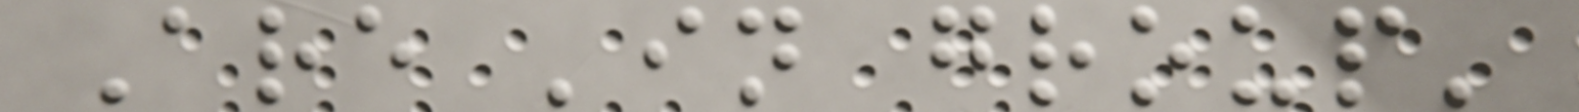Are 'in group'
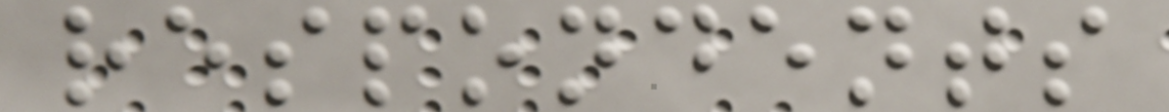respondents
